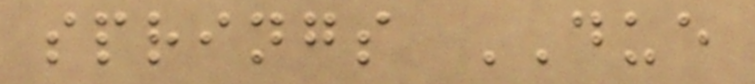springs DUE
